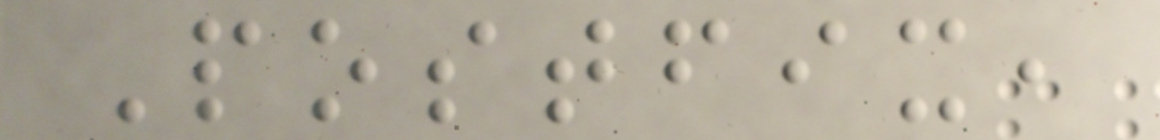Postfix,
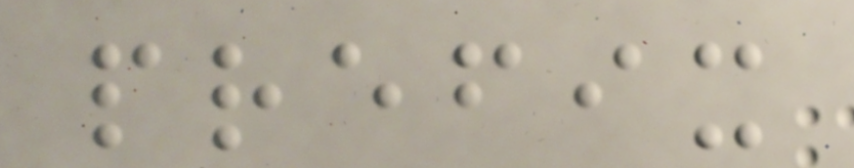prefix
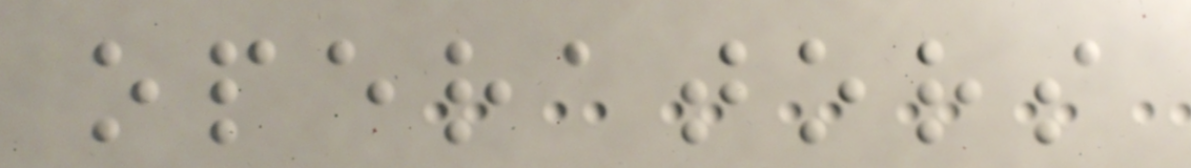operators
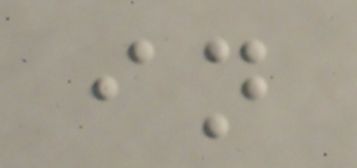in
